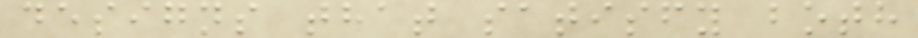designs that satisfy both
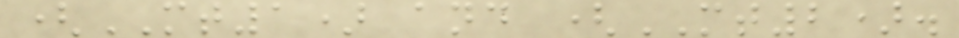(MT1) and (MT2).
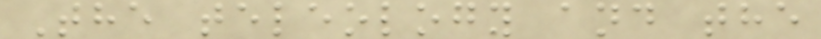The teleology and the
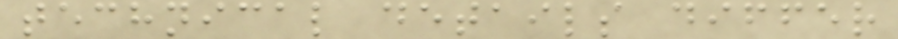technical details differ
